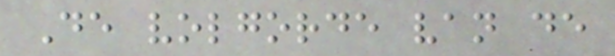De volgorde van de
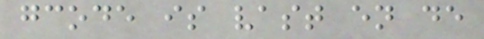gcode is vast en de
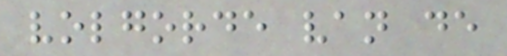volgorde van de
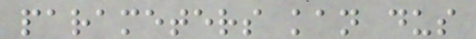parameters kan dus
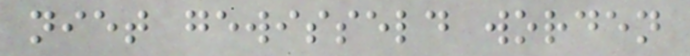niet gewisseld worden
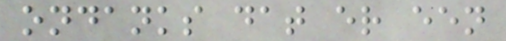ondanks dat er een
